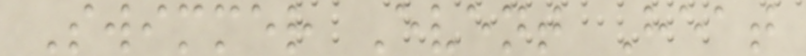Swimmer Event Heat
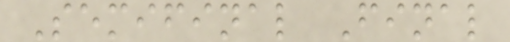Semifinal Final
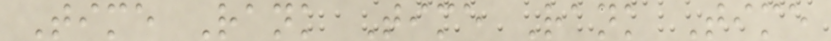Time Rank Time Rank Time
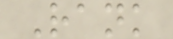Rank
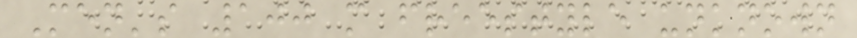Men's 100 m freestyle unknown
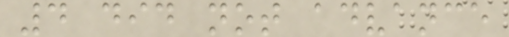4 did not advance
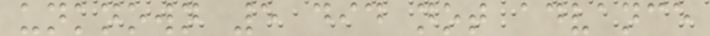unknown 5 did not advance
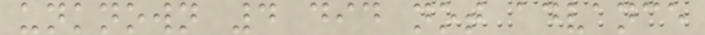unknown 4 did not advance
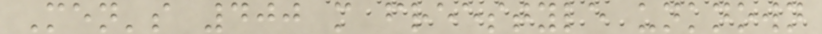Men's 400 m freestyle unknown
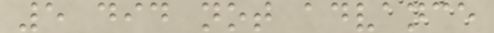5 did not advance
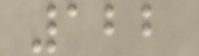122
